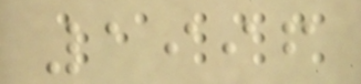1996
